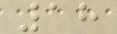18
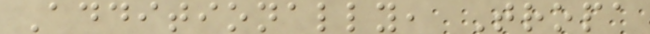Additionally, Tropa
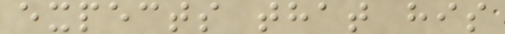expects that his
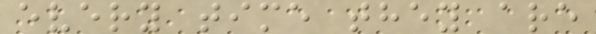every time they are
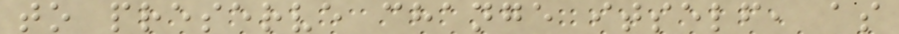to preserve change itself, as
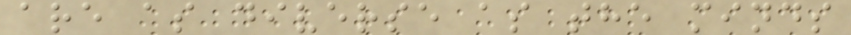are as diverse as the minds
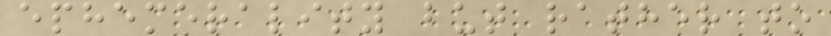ephemerality but rather to
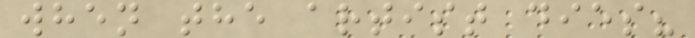when the artist dies?
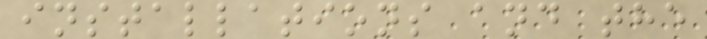installations and the
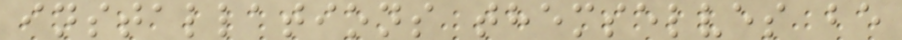installations themselves be
